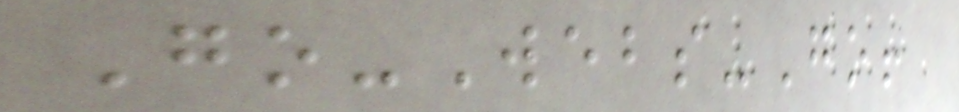Go-Webs-Go!
